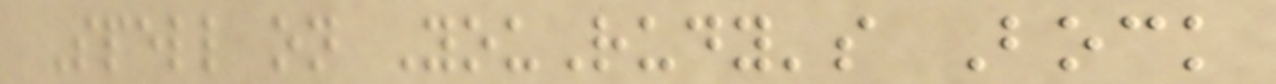Spell on YouRudy's Bock
